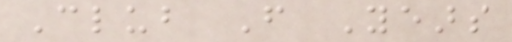Club From Years
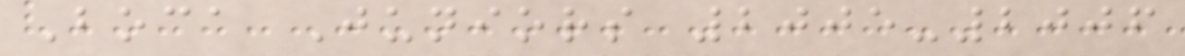Boca Juniors 2005-2006
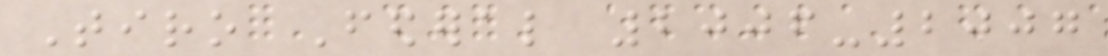Tiro Federal 2006-2007
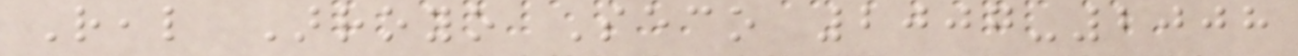Real Arroyo Seco 2007-2008
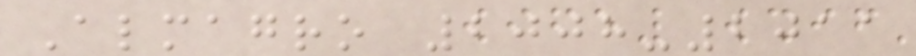Almagro 2008-2011
